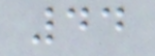44
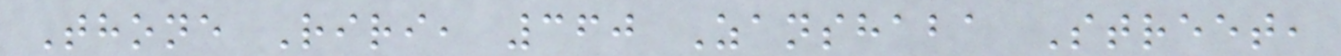Thone Riri, 360 Zanshaba Street,
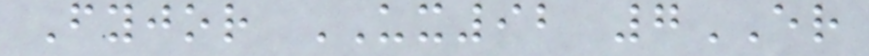Fyjor UX92 7ER
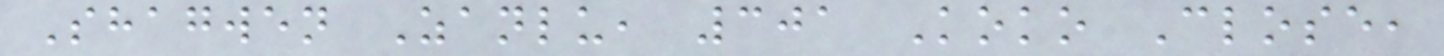Shagwen Zanlu, 301 Koko Close,
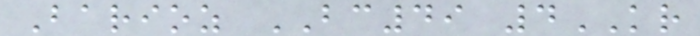Barioz BC49 4KR
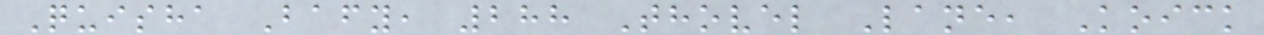Quisha Bafy, 288 Thovel Lane, Koick
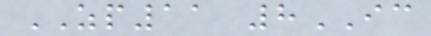ZP11 8IC
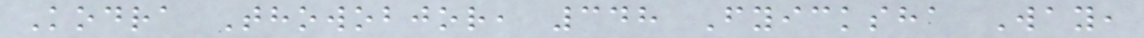Kodra Thowobjor, 348 Fyicksha Way,
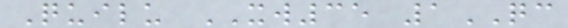Quilu XW35 1QC
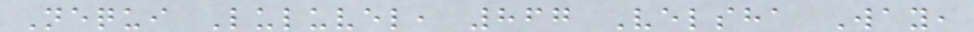Nequi Luluvel, 867 Velsha Way,
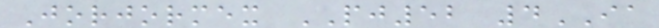Jorjormex PJ52 4IA
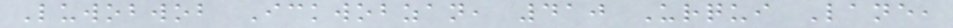Luwobwob Ickwobzan, 410 Urqui Lane,
